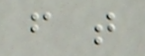f t
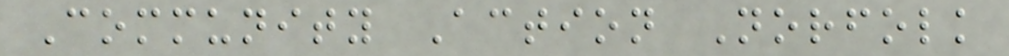Community Action Norfolk
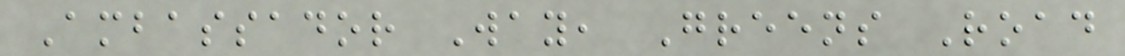Ambassador Way, Greens Road
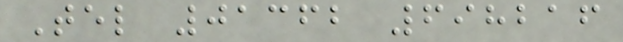Tel 01362 698216
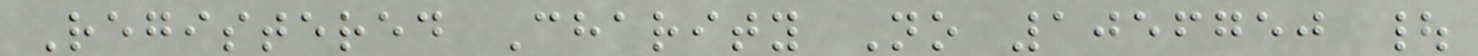Registered Charity No 1056750 |
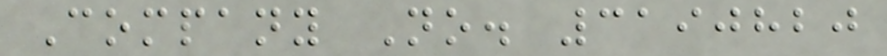Company No. 3190820
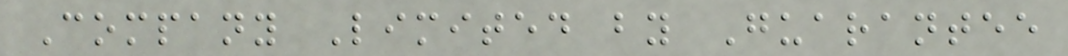Company Limited by Guarantee
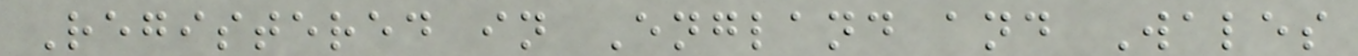Registered in England and Wales
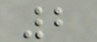2
